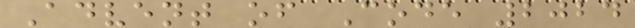Advent of Code 2024
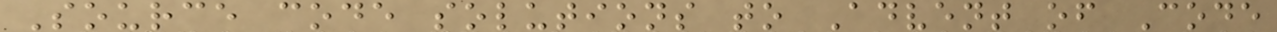Source code solutions to Advent of Code
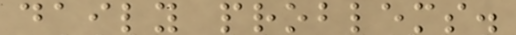daily problems.
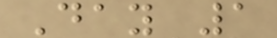Day 1
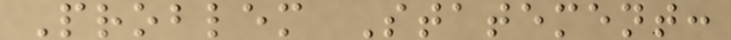Problem Statement:
